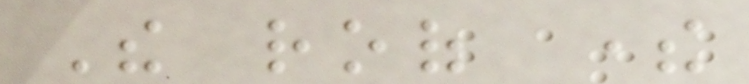The roof there
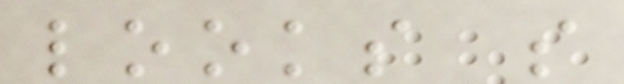looks so
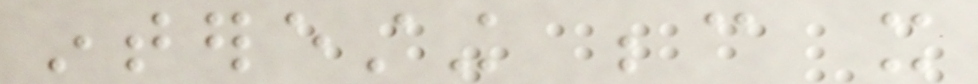interesting because it
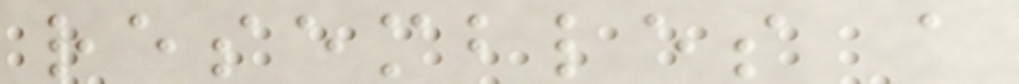resembles a
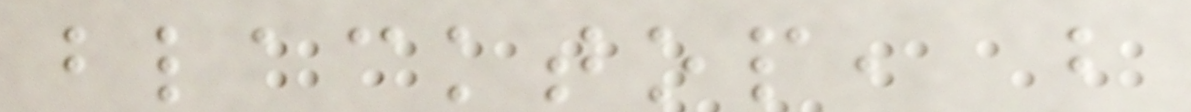blacktop, but
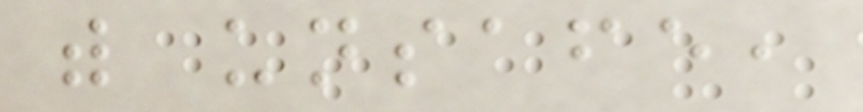with unsafe,
